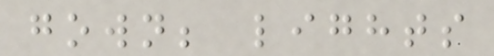gown; lights
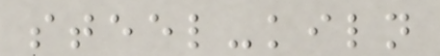steel-kiln
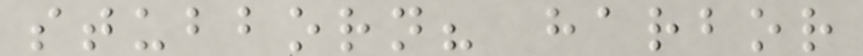stubborn? harbor
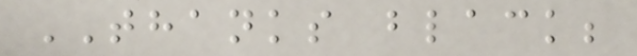THANKS black;
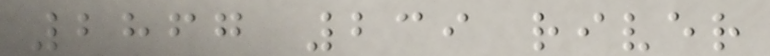2867 239 river
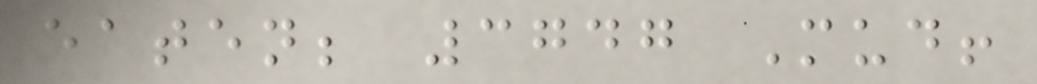eaten; 3747 Mud!
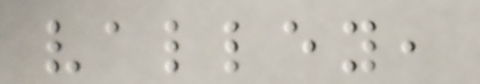valley,
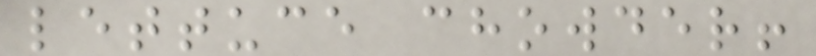lettuce chowder!
